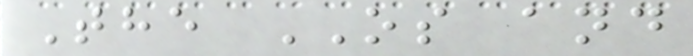The OS and
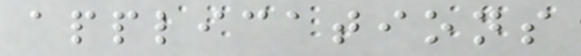applications
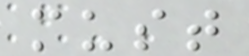must
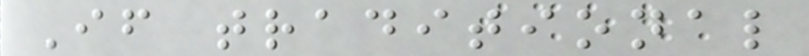If traditional
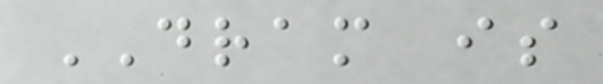DRAM is
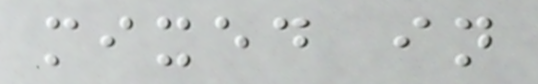mixed in
